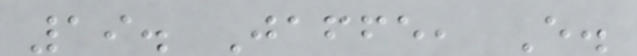19. Jaffe, E.
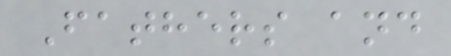Fathers and
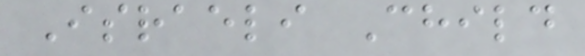Israeli Child
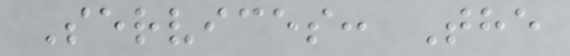Services: The
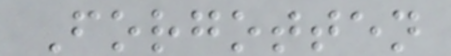Forgotten
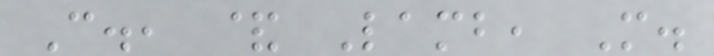C., & Lamb, M.
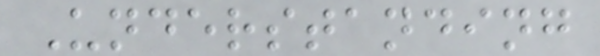Understanding
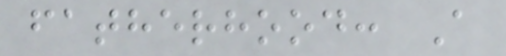fatherhood: A
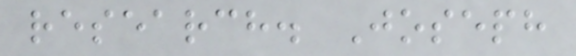research. Joseph
